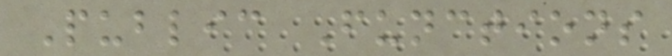Public Functions
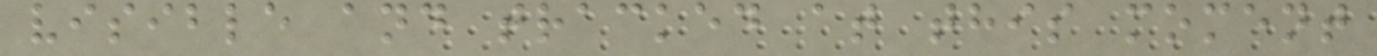visible and tracked at this moment
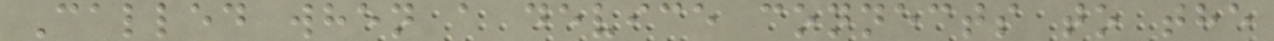Called when a device connects to the
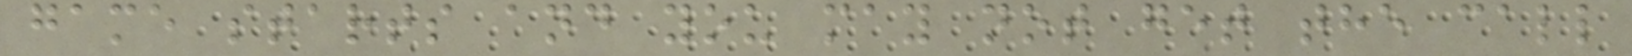game starts and you may not get the call
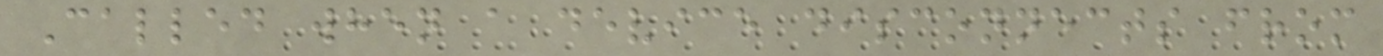Called when a device disconnects from
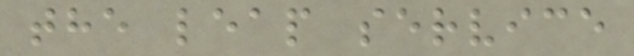the leap service
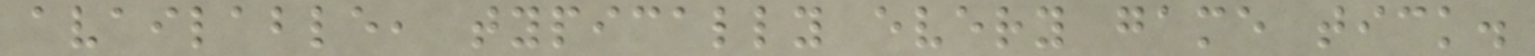available, typically every game tick.
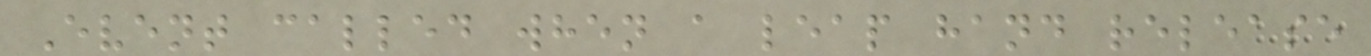Event called when a leap hand release
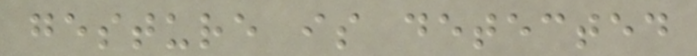gesture is detected
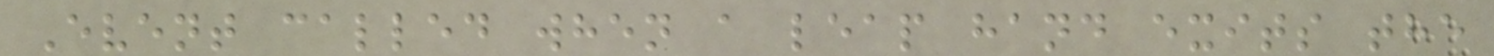Event called when a leap hand exits the
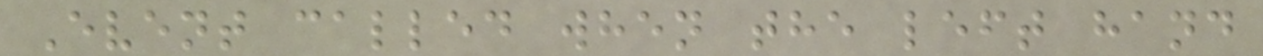Event called when the left hand
